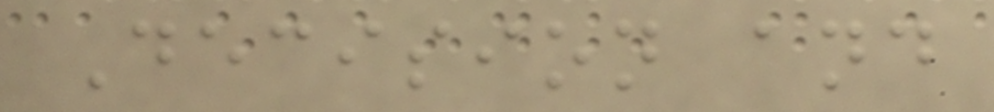Decision and
